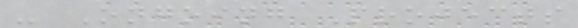- Ongoing Projects
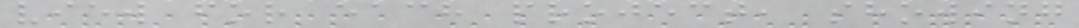view for each project, showing
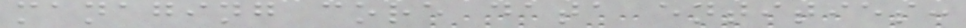managing core data entities:
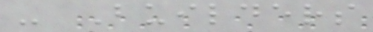- Builders
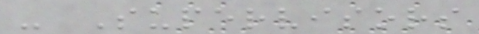- Supervisors
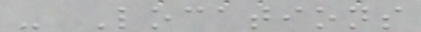- Locations
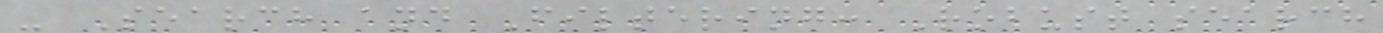- Search and Filtering: Robust search
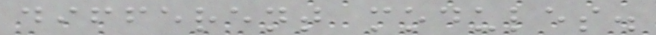different modules.
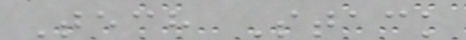Tech Stack
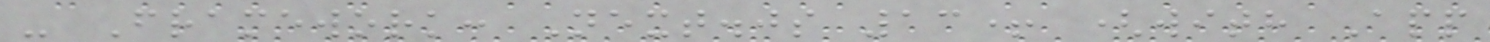- Framework: Next.js 13+ (with App
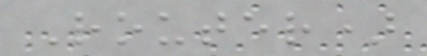Router)
